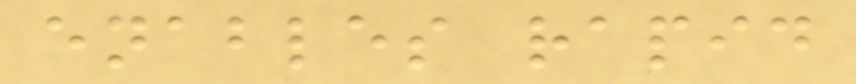enables rapid
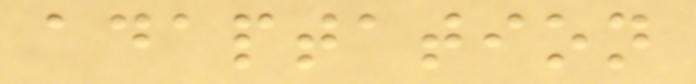adaptation
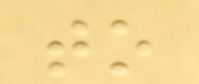to
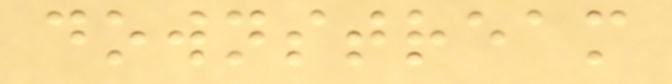downstream
